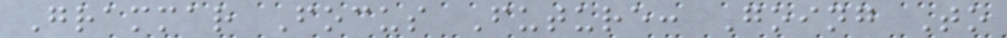Grammar Focus Future: Going To
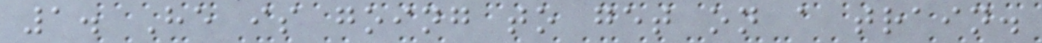1. He is going to get on a train.
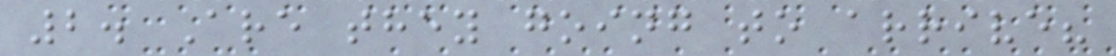2. Are they going to arrive?
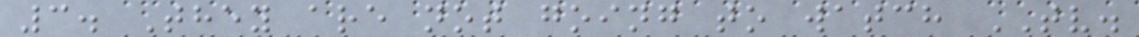3. They are not going to watch TV.
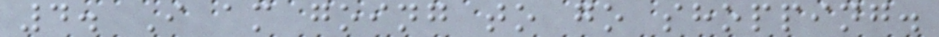4. I am going to go shopping.
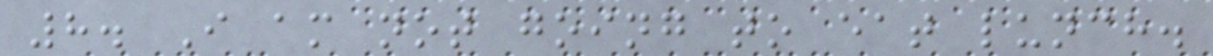8. I am not going to eat lunch.
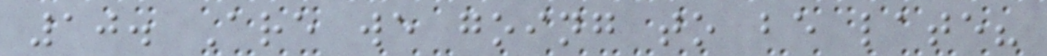10. Are we going to be late?
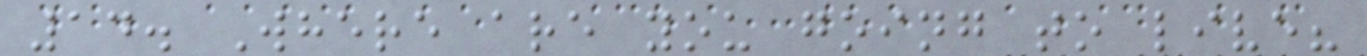14. Where are you going to live?
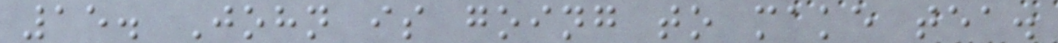15. John is going to make tea.
